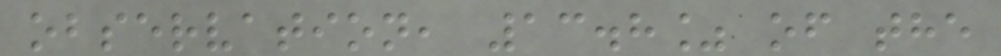observation, 13.8% of the
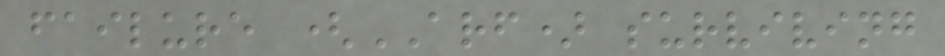failure (ARF) surviving
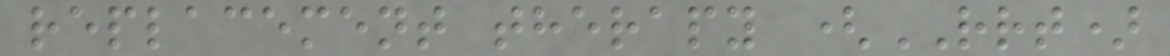replacement therapy (RRT)
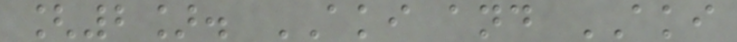[2]. AKI and AKI
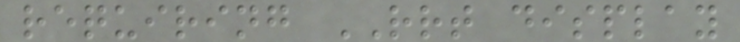requiring RRT display
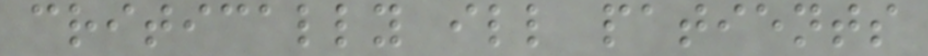critically ill patients
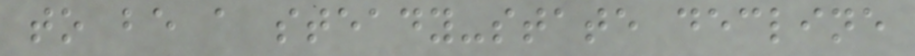to be a steady-state decline
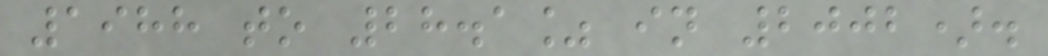1988 to 28.1% in 2002).
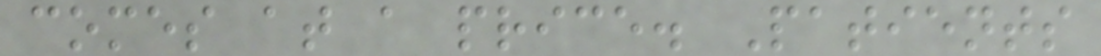comes at a price. Patients
